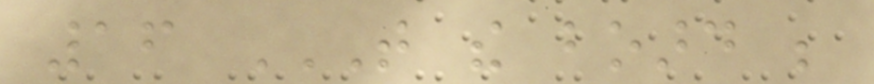16 THAT THE BOARD BE
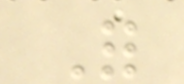For
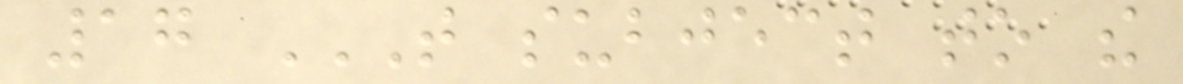17 THAT SUBJECT TO THE
